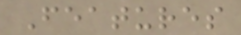Features
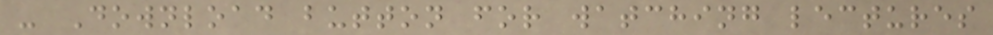- Download button for watching lectures
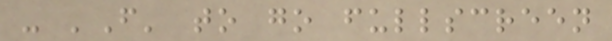- 'F' to go fullscreen
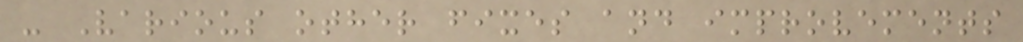- Various other fixes and improvements
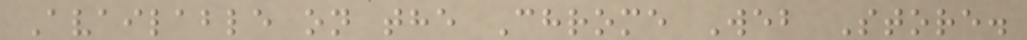Available on the Chrome Web Store.
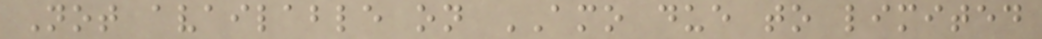Not available on AMO due to limited
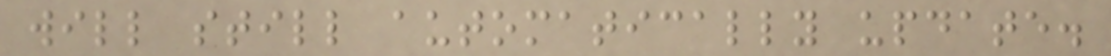will still automatically update.
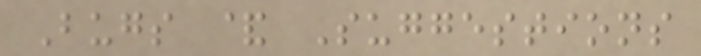Bugs & Suggestions
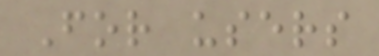For users
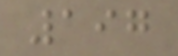197
